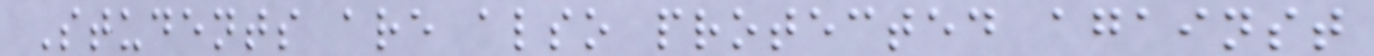Students are also protected against
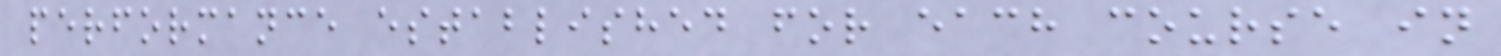performance established for each course in
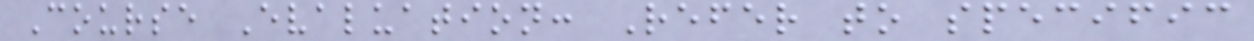Course Evaluation: Refer to specific
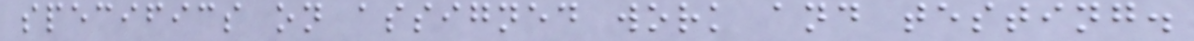specifics on assigned work and testing.
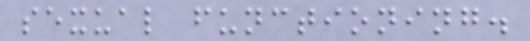sexual functioning.
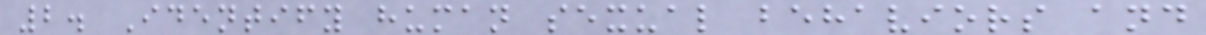2. Identify human sexual behaviors and
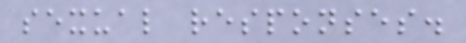sexual responses.
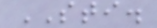STI.
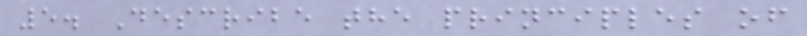5. Describe the principles of
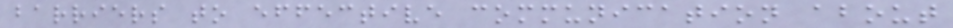barriers to effective communication about
